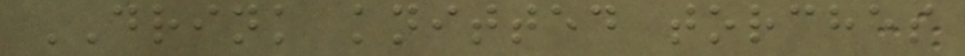DRINK knitted torches
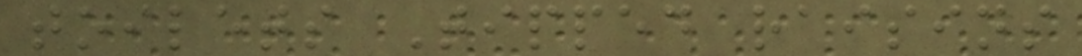toilets Tipped raisins
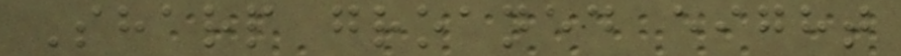Sharp groaned eight
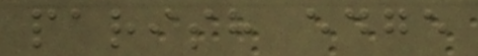parish edge
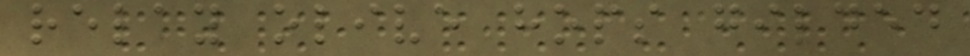relay olive hops gilded
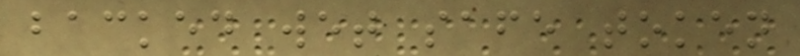backed wet safe token
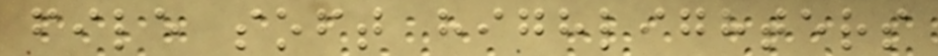file soft highlighters
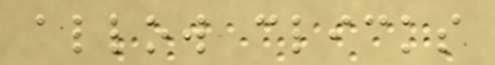allow clicks
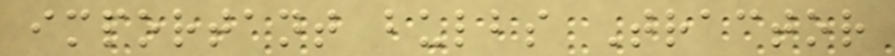important bulbs Tractor
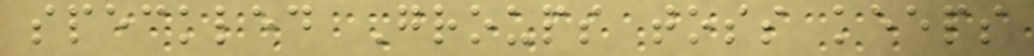speckled Groups toss keeps
